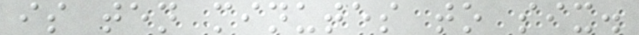is ten minutes to six.
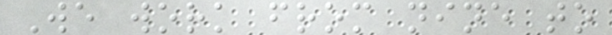We work from nine to
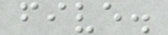five.
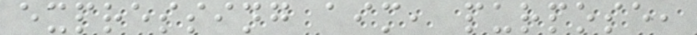expressing aim, purpose,
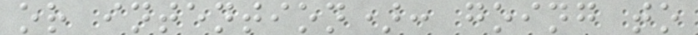or intention): going to
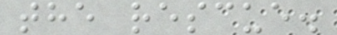the rescue.
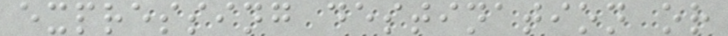expressing destination or
